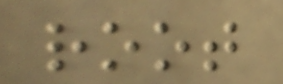root
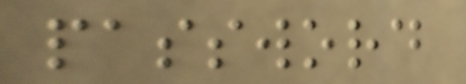password
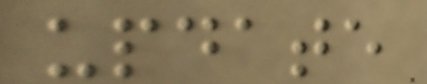update
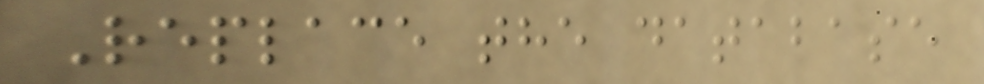Replace the database
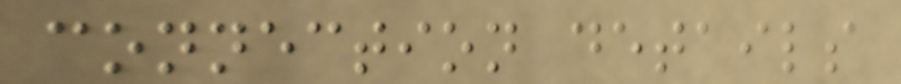connection details
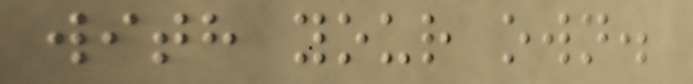with your own.
